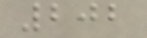202
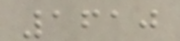1610
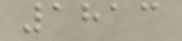1813
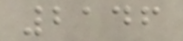2146
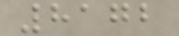8172
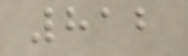812
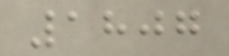1807
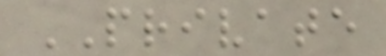PRIVATE
